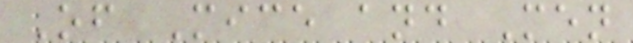Of Mice and Men
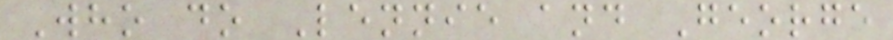Who do Lennie and George
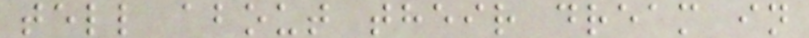tell about their dream in
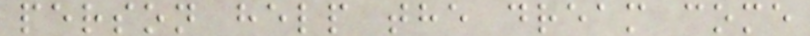person help the dream come
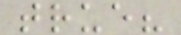true?
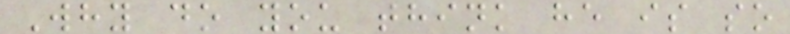Why do you think he is so
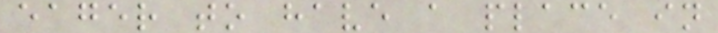eager to have a place in
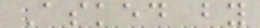Asked by
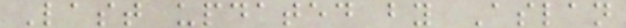Last updated by Aslan
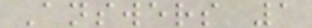Answers 1
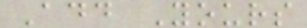Add Yours
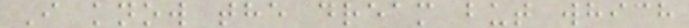I know the dream but which
